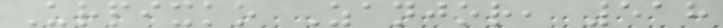Urpixko Zanjor, 518
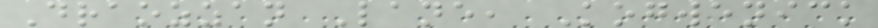Draozzan Lane, Kogwenick
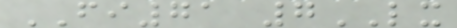FI71 7LX
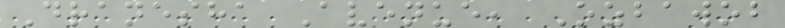Dranesha Avenue, Ozbawob
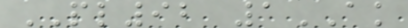PL92 1AK
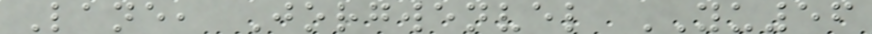Lane, Jorgwenvel YU56
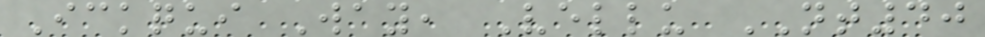Ickqui Way, Vellu NT40
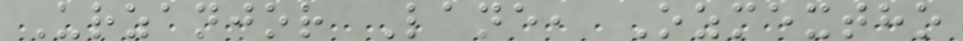Urzanjor Lane, Ozmextho
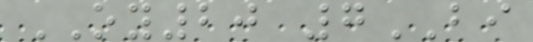OY20 7BI
